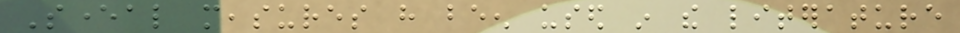Several measures have been used in the literature
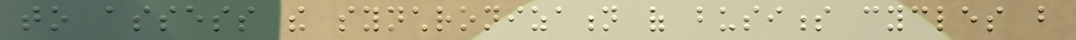to assess the synchronization of business cycles but
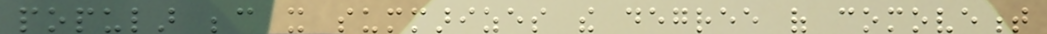popular because it summarizes the degree of comovement
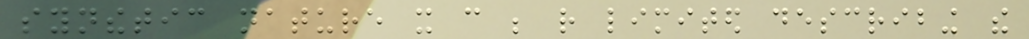synthetic nature it can be rather limited describing the
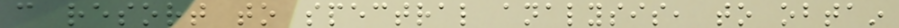can resort to spectral analysis, to obtain
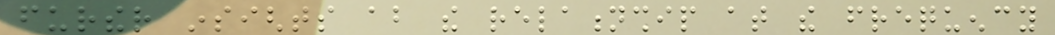further insights about the relationship at the frequency
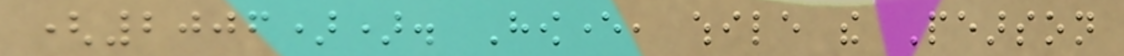(2006)). However, while the Pearson
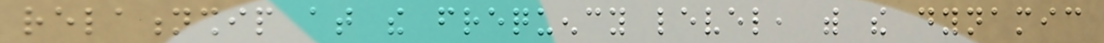relationship at the frequency level, with the dynamic
